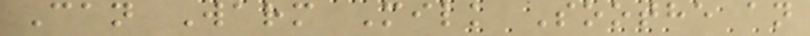Can Warm Milk Soothe an
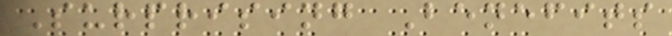Surprising Benefits
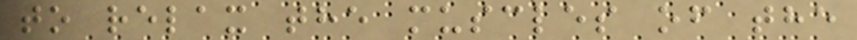to relax the muscles of the
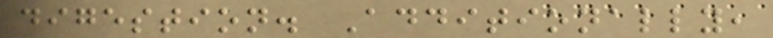digestion. Additionally,
